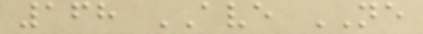168 AVE NE
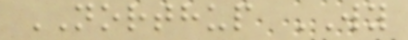NORTHUP WY
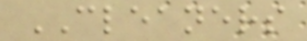CLEANERS
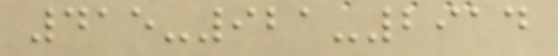415-921-2914
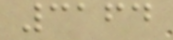3164
